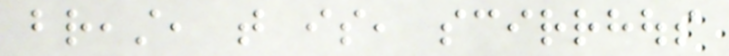breast, that is, scirrhous
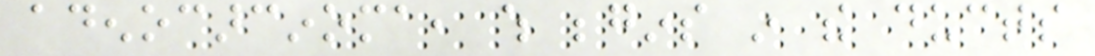adenocarcinoma, which begins in the ducts
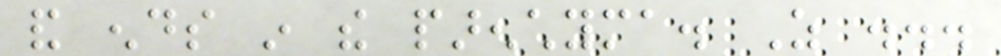and ends in the parenchyma. As ...
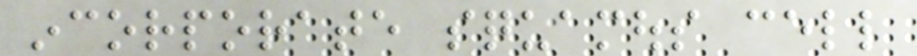incorporate squamous cell
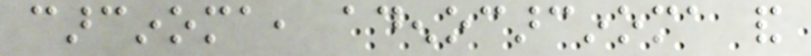carcinoma, adenocarcinoma and
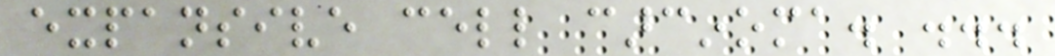expansive cell carcinoma. ...
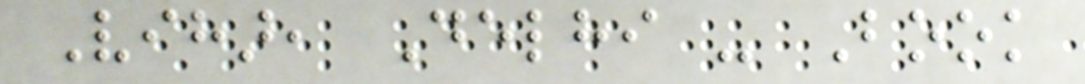Vihar, Delhi - Book
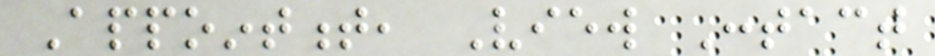Appointment, View Contact
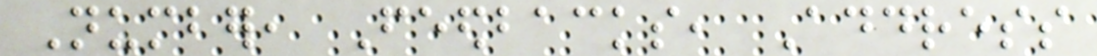Number, Feedbacks, Address
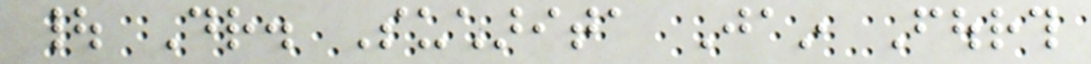| Dr. Sucharita Jain Fourth
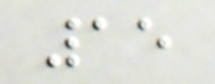15
